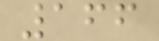166
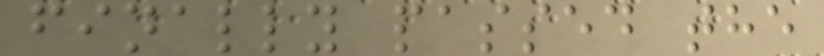finally passed the
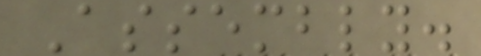Assembly.
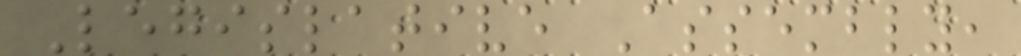Legislative Assembly,
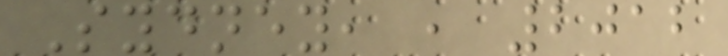Sydney, , 2012
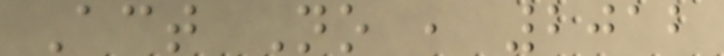Act No , 2012
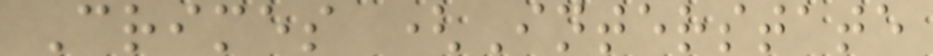Crimes (Interstate
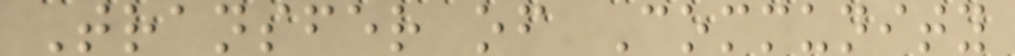Transfer of Community
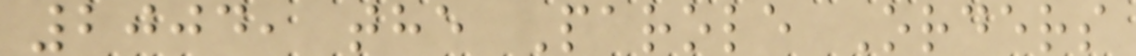2004, the Parole Orders
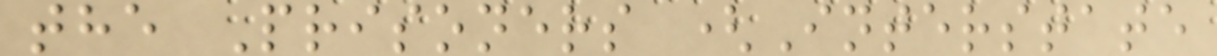the Prisoners (Interstate
